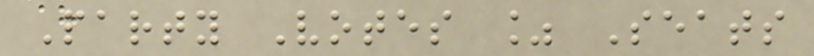Party Votes % Seats
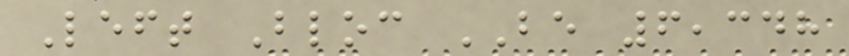Left Bloc BE 6,348
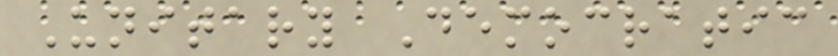Unitary Democratic
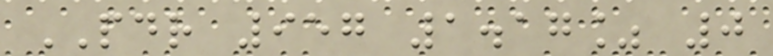PDR 957 1.17% 0
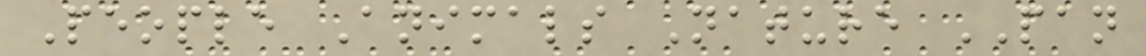People Animals Nature PAN
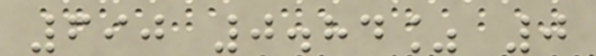690 0.84% 0
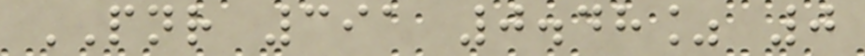PNR 391 0.48% 0
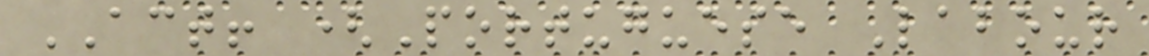ACT! (Portuguese Labour
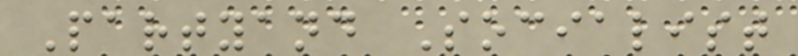Partyand Socialist
